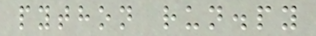python run.py
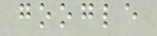google
